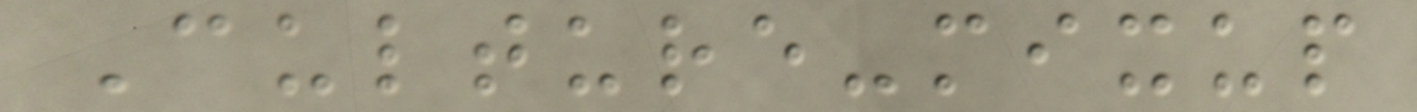Culture-mixup
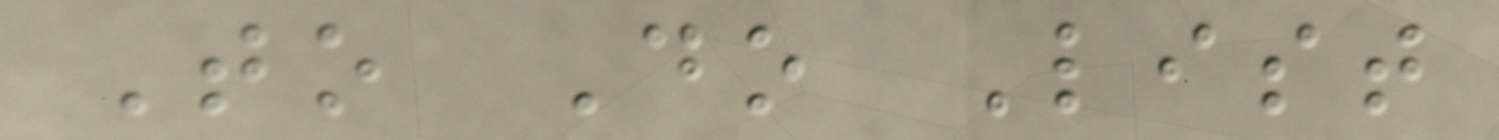To Do List
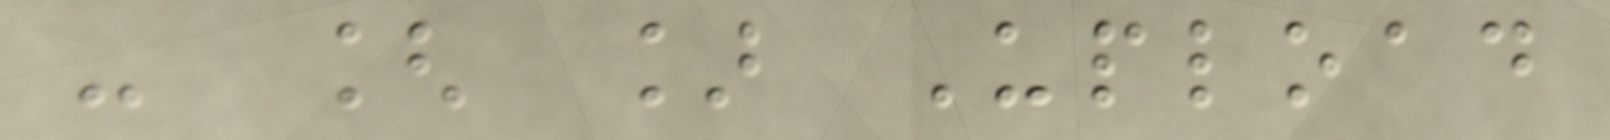- [ ] Upload
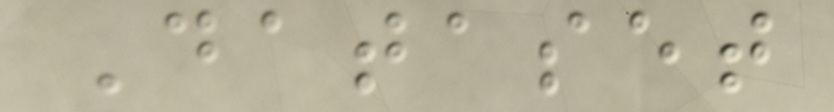Dataset
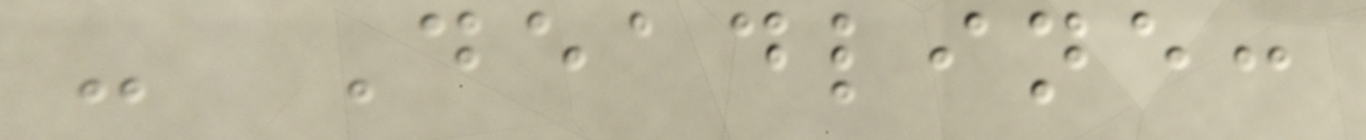- Deadline:
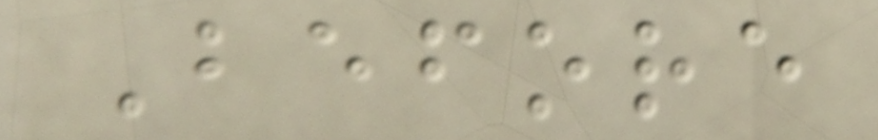Before
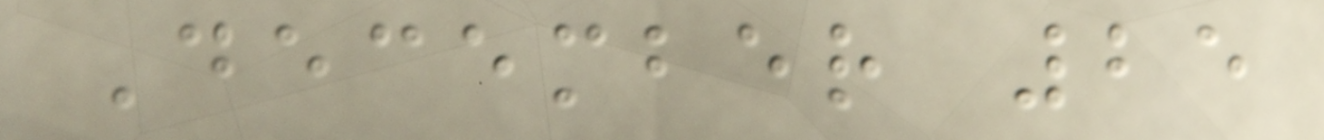December 25
